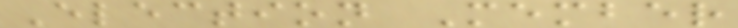Election Member
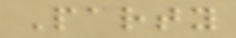Party
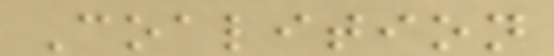Coalition
